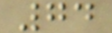74
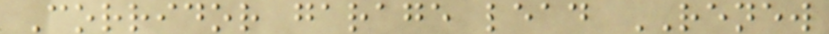Corridor garage lead RENEW
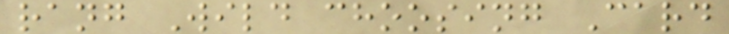rang Wild choosing Card
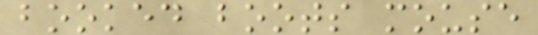booked boots mouse
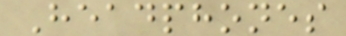Headphones
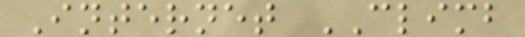Internet CLIMB
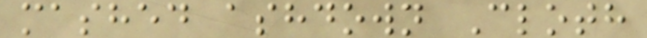mashed ashdown Cloth
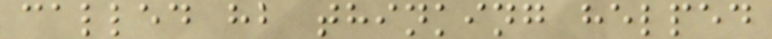called hb thinking helped
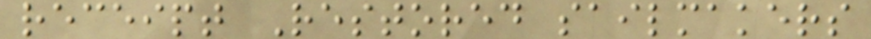receipt Restored sailmakers
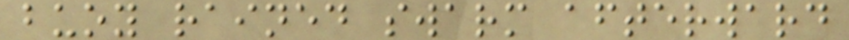buoy rained swarm afterward
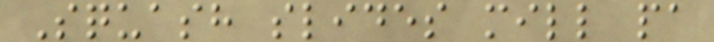Squash slides mill pa
